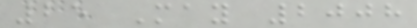25 May 2008
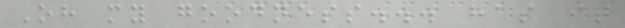Oh my goodness... has it
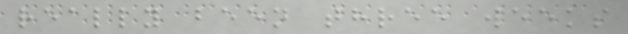really been three weeks
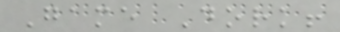Game Dork!
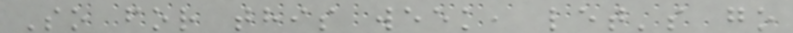So for this week, let's go
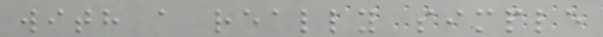with a really simple
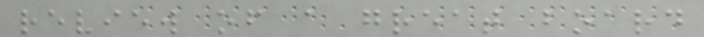review of a great board
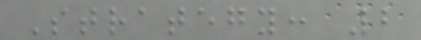Strategy: 2
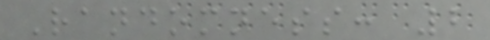Randomness: 2
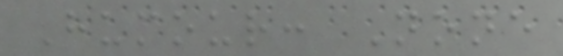Humour: None
